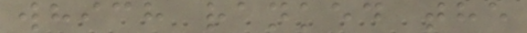which ranked the
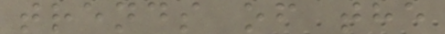trends of the
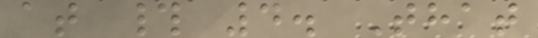at # 4. That
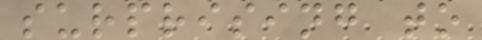surprising to
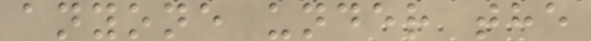anyone under the
